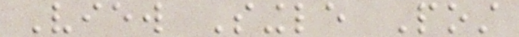View Single Post
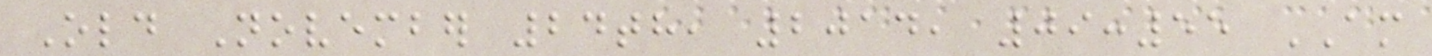Old November 24th, 2014, 09:55 AM
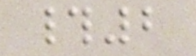#2
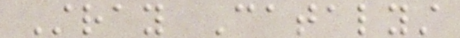Stray Catalyst
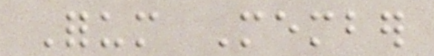Forum Member
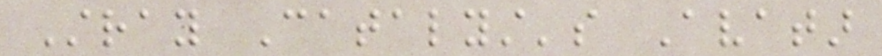Stray Catalyst's Avatar
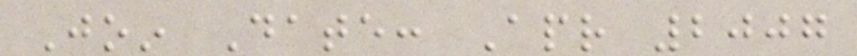Join Date: Apr 2007
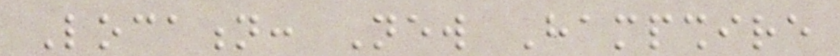Location: New Hampshire
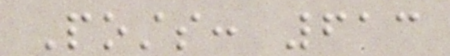Posts: 613
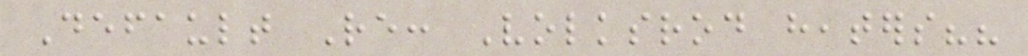Default Re: Volksrod heaters??
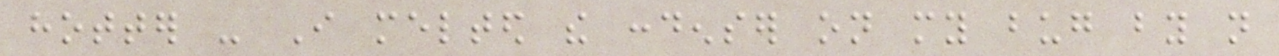hotter - I melted the condenser on my bug by not
